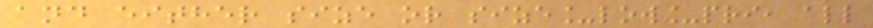and either size or size_low_pri, all
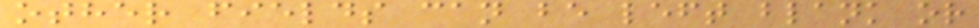other fields can be left blank or
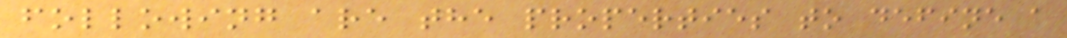following are the properties to define a
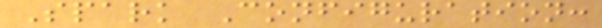Spark Configuration:
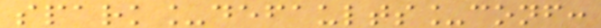spark_defaults_conf:
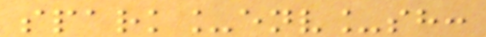spark_env_sh:
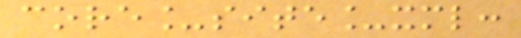core_site_xml:
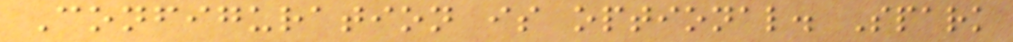Configuration is optional. Spark
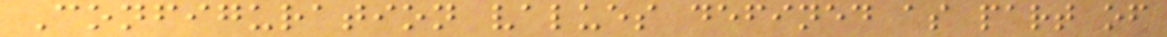Configuration values defined as part of
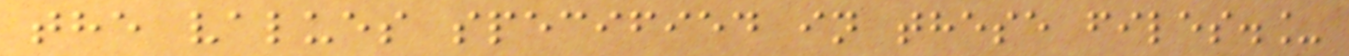the values specified in these files._
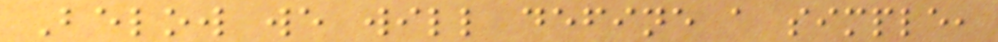Below we will define a simple,
